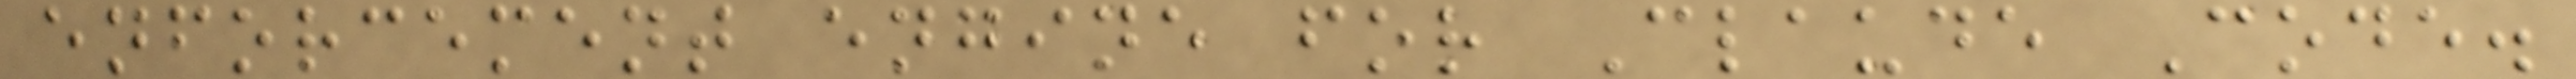enforcement engine for Claude Code.
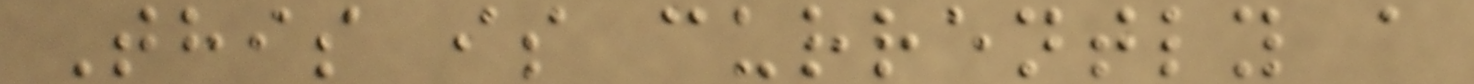This is currently a
